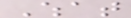What
